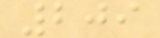209
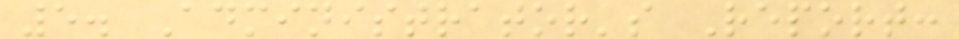5. Administrator's Report:
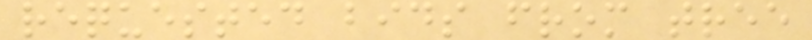requested bids from tree
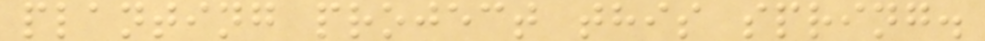planting project this spring.
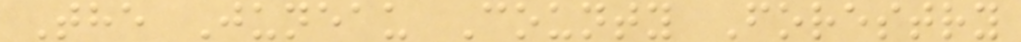The Juneau County Forestry
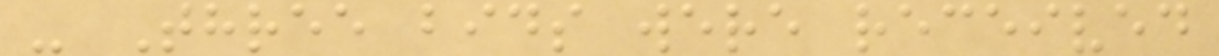- Three bids were received
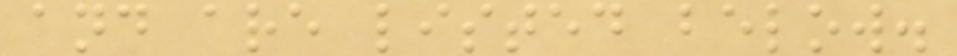and are listed below.
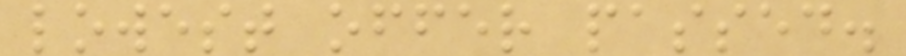lowest offer passed.
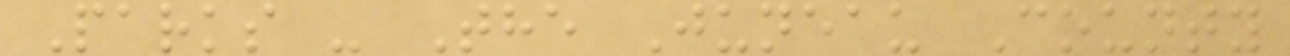Parks - The Juneau County
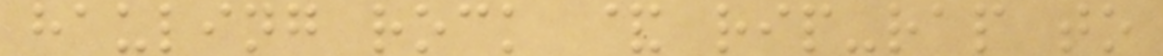hauling rock & rip-rap to
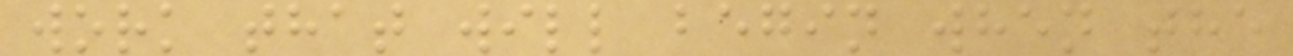work that will begin when the
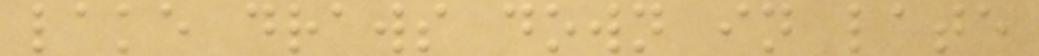lake draws down in late
